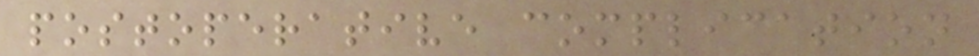postoperative complication
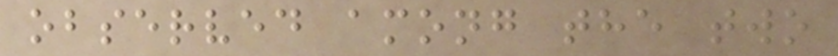observed among the two
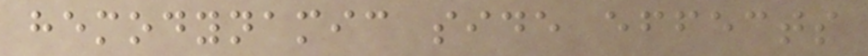hemodynamic side effects
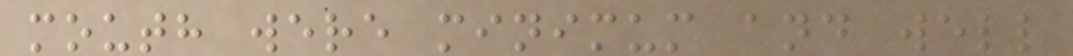mouth were minimum and well
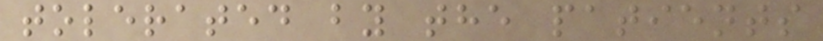tolerated by the patients
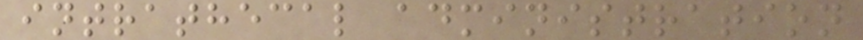intrathecal administration
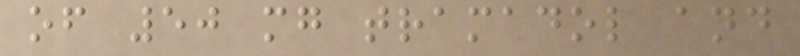of 50 mg tramadol and
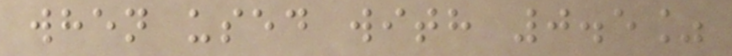when used with 0.5%
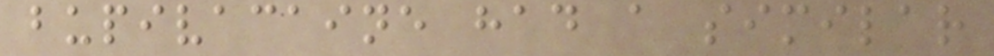bupivacaine had a similar
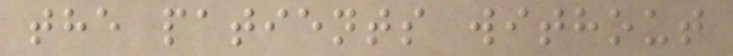the patients without
